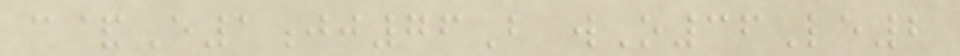c&E1jj76B wO36Le2
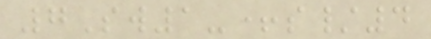7Sw1-+s/4
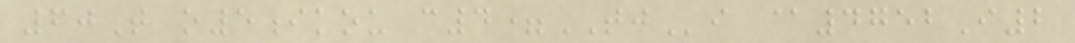60T o5ikou c4=TJi @4752I2
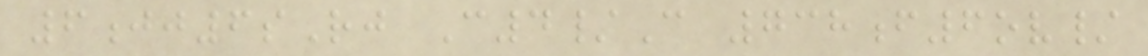6jj6sRj C4/C 738f6ov/
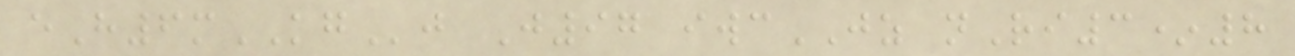eH6mKGj J97 iwcJZ nRi3*8
